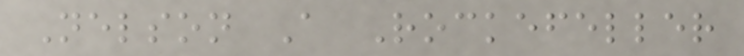Nelson A Rockefeller
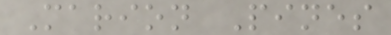Marion Pines
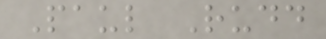Paul Rudd
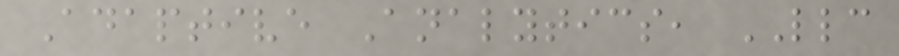Adaptive Analytics, LLC
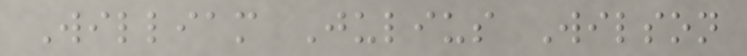William Julius Wilson
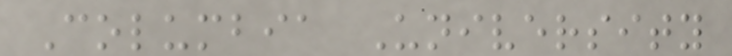Columbia University
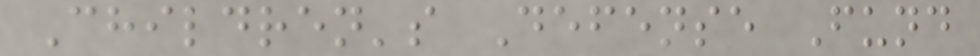Children's Defense Fund
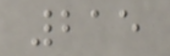215
